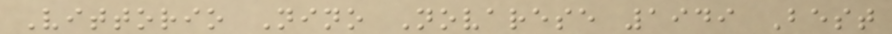Vittorio Nino Novarese 1949 Best
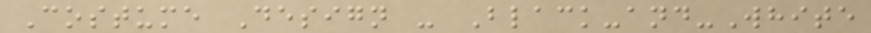Costume Design - Black-and-White
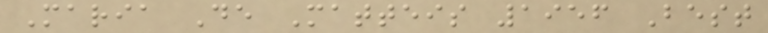Maria De Matteis 1956 Best
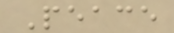Peace
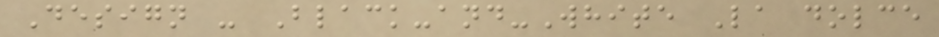Design - Black-and-White La dolce
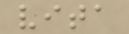vita
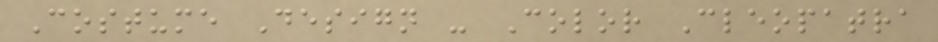Costume Design - Color Cleopatra
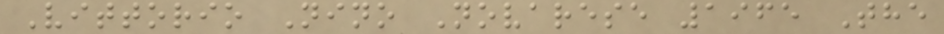Vittorio Nino Novarese 1965 The
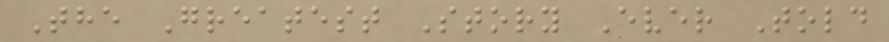The Greatest Story Ever Told
